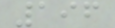196
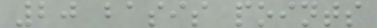20 basis points
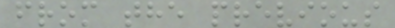from the previous
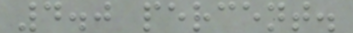4.0 percent.
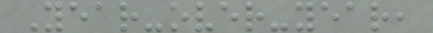Year-over-year,
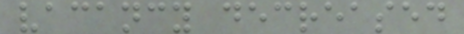vacancy decreased
